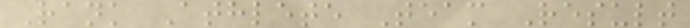Rank Athlete Team Result
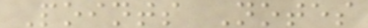Points Notes
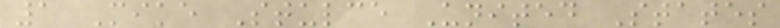1 Mike Stulce United States
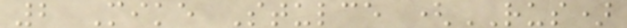2 Mike Stulce (RUS)
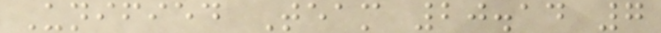Unified Team 20.14 7
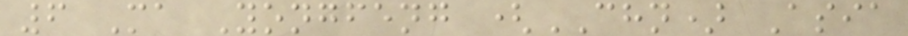6 Ma Yongfeng (CHN) Asia
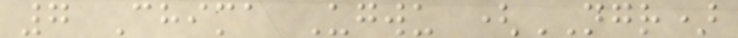7 Chima Ugwu (NGR)
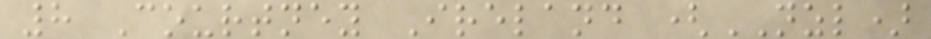8 Courtney Ireland (NZL)
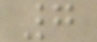7
